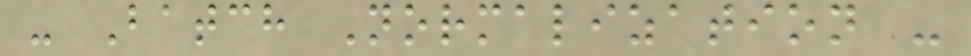- Batch Normalization -
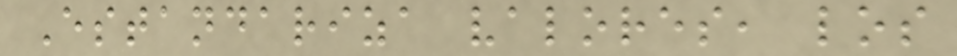Estandariza valores, los
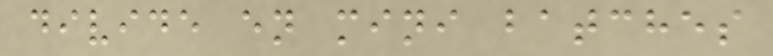divide en mini batches
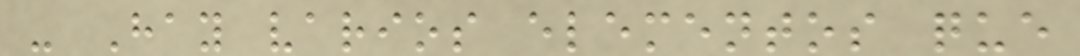- Hay varios elementos que
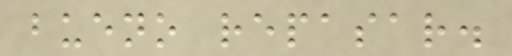bueno repasar.
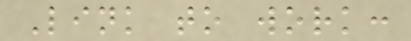Link to work:
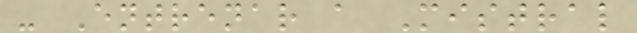- Entrenar a Mistral
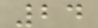24
